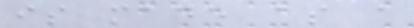is made as a
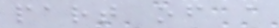part of a
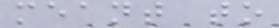meant to
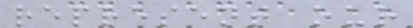represent our
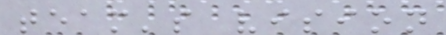team's vision
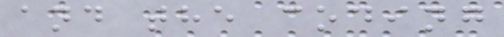and the coding
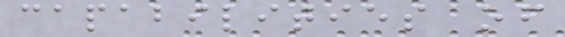capabilities of
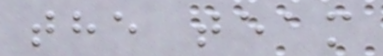the team
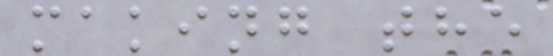making the
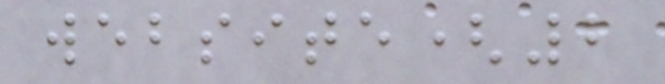website(2
